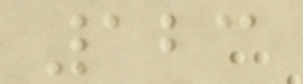123
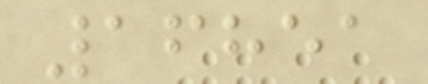16851
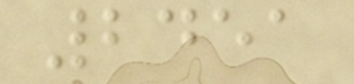2451
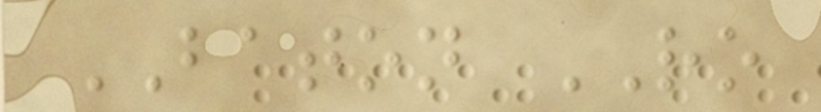BATON RO
